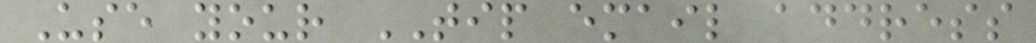Use your TIP email address
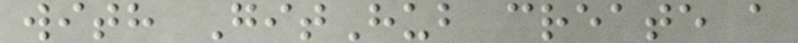with GitHub create a
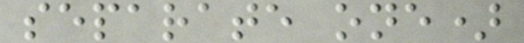separate one)
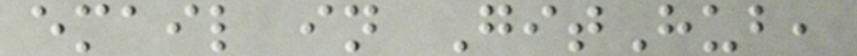email in GitHub,
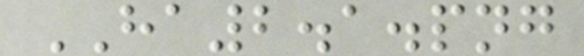HA2.1.png
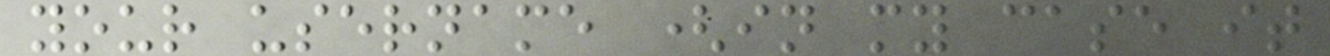your username (in my case it
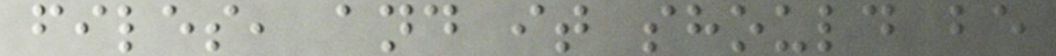files, and it should be
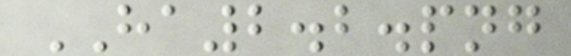HA2.2.png
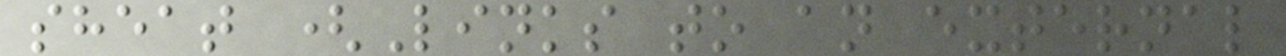sheat (Links to an external
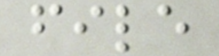file
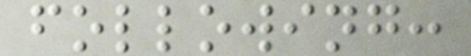following:
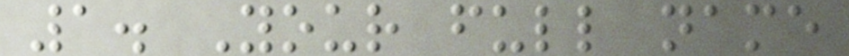1. Your full name
